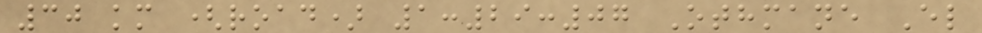30 km (road) 1:29:07 Othmane El
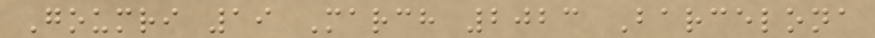Goumri 19 March 2023 Barcelona
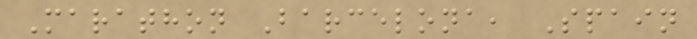Marathon Barcelona, Spain
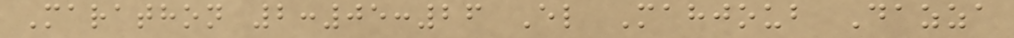Marathon 2:05:26 El Mahjoub Dazza
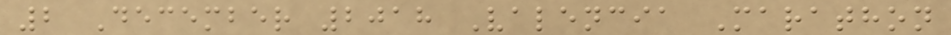2 December 2018 Valencia Marathon
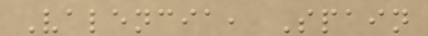Valencia, Spain
